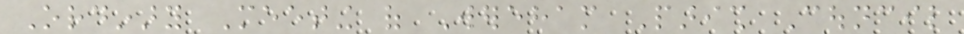Ordinary Meeting of Wereham Parish Council
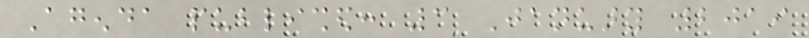Agenda published: 3 January 2019
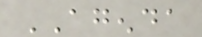AGENDA
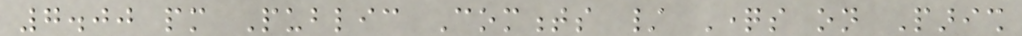7.00 pm Public Comments / Questions on Parish
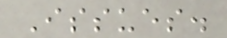Issues.
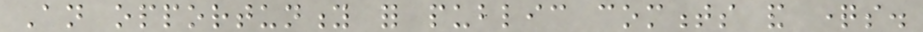An opportunity for public comments and questions.
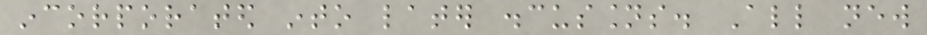incorporated into later discussions. All new
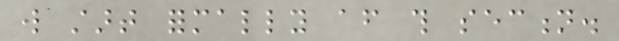will start formally after this section.
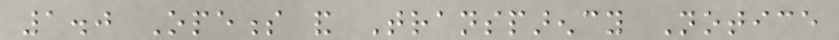1.0 Openess and Transparency Notice
